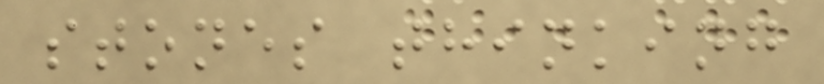stones thinking
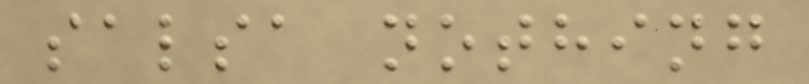salsa nothing
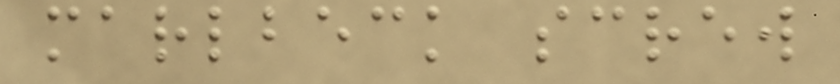marlbeck screw
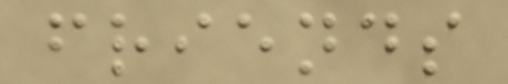friends
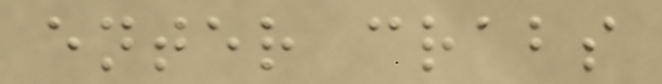enter crabs
